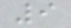9
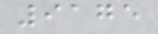9175
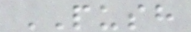PUSH
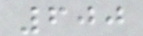600
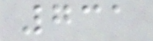731
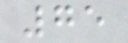75
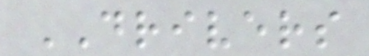DRIVERS
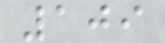109
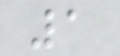1
